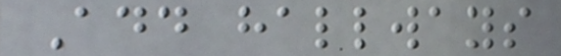Add hallways
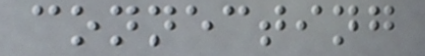connecting
